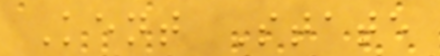Kent State
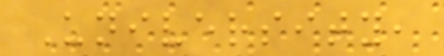University,
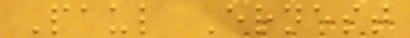Paul Ernest
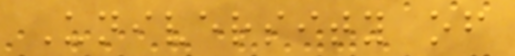University of
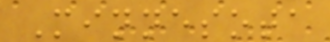Minnesota
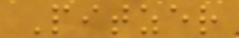Pitzer
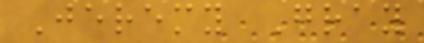Jeremy Gray
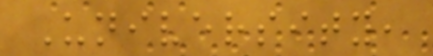University,
